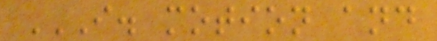I. MOTION AND
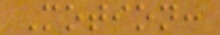Motion:
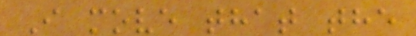I move that the
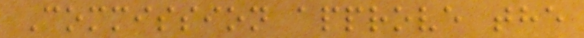Commission approve the
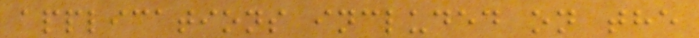applications included on the
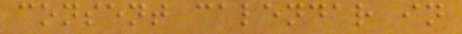consent calendar in
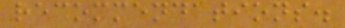recommendations.
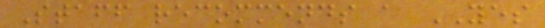Staff recommends a YES
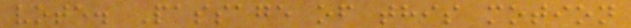vote. Passage of this motion
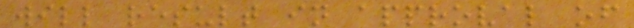will result in approval of
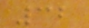32
